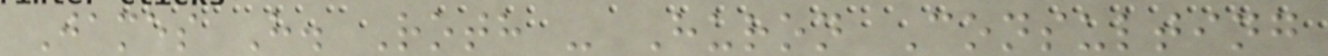James H. Roth - Huron Consulting
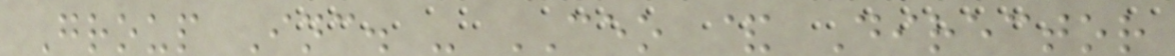Group Inc. - CEO & Director
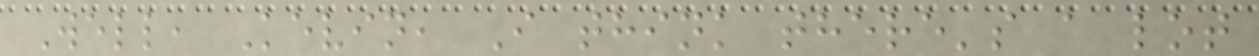Well, Kevin, I think there's a lot
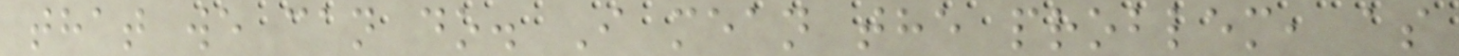that we can do. I mean the problem, as
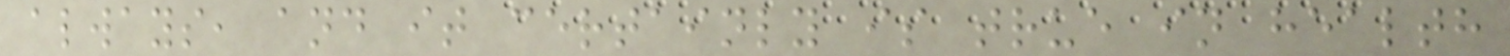always, and it certainly is true in health
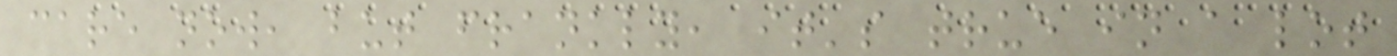care now, but frankly, it's true in a lot
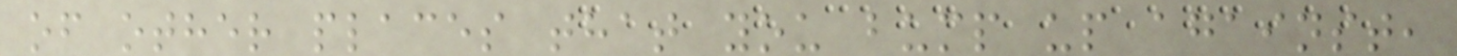of other places that you bump up against,
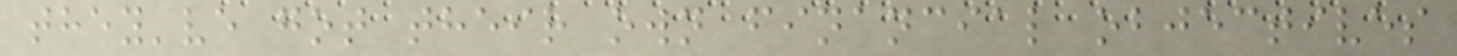they've got their own financial objectives
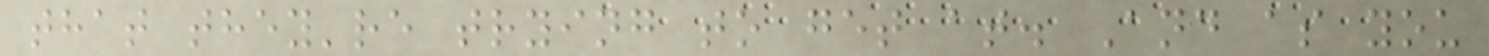that they're trying to get at. And as you
